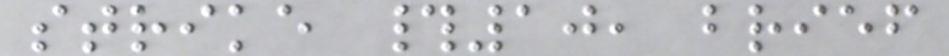strike #10, brief
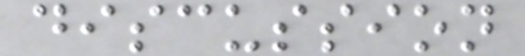discussion
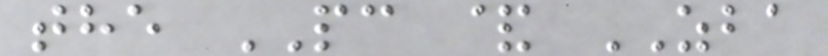the PC & ZBA
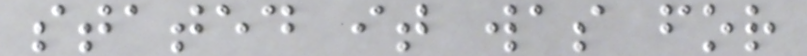stated it was for
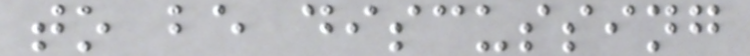to be discussing
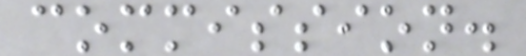commission.
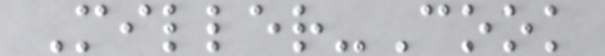Miller-Cook
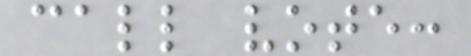call vote:
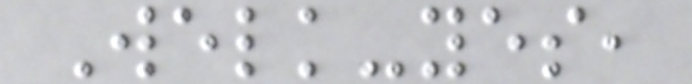Welk-yes,
